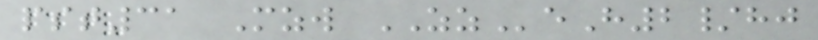pst31 Mzw ZZeH2/hj
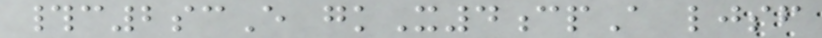#c2scE gkX4cpA ljsf
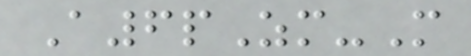A6pZm-M
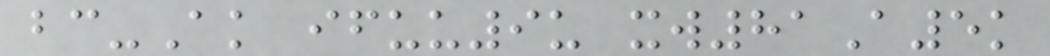bc-Ak ifuu9u xw81A5k
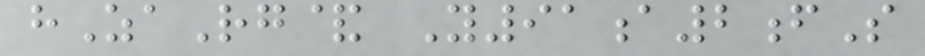hZaRg& Y91a2fS
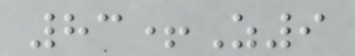83+Z9
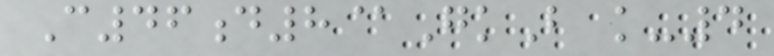C46d8@GkB k-4
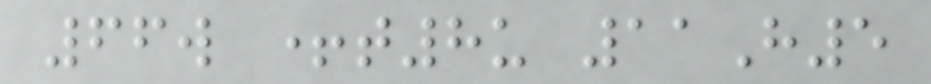66w +t8u 11H5
